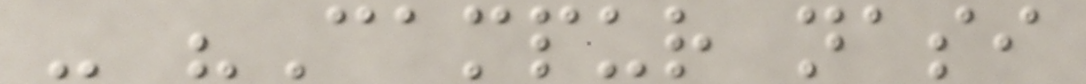- "Campur nasi
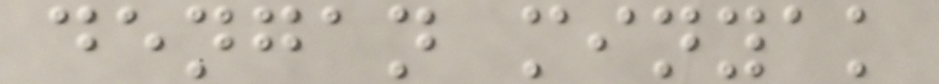dengan minyak
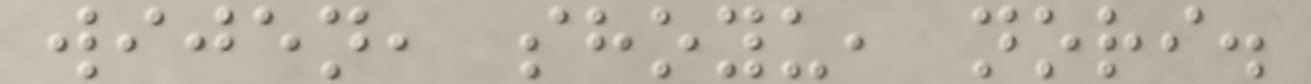wijen, shoyu, nori.
